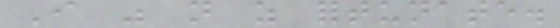I was not as fortunate.
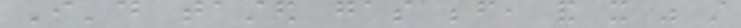I'd tasted gas before, and it was still
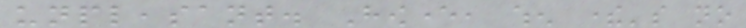unpleasant. However, when there's no
